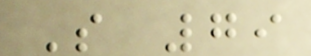S 79
